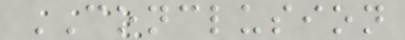CONCLUSION
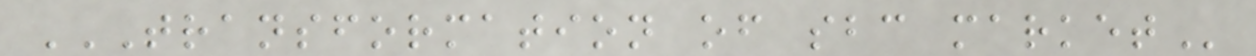TRANSFORMATION OF SBC MARKET
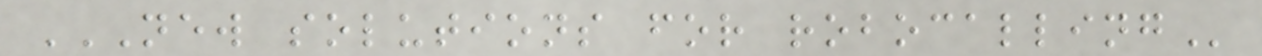NEW SOLUTIONS FOR ROBOCALLING
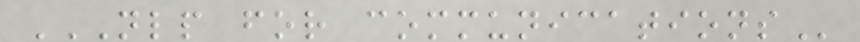NLP FOR COMMUNICATIONS
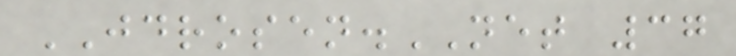JDROSEN.NET 37
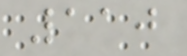110
